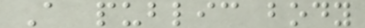A public body
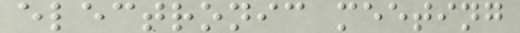electronic meeting
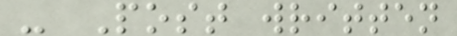- Post written
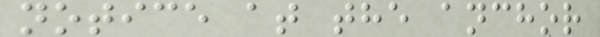notice at the anchor
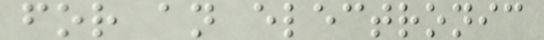for an electronic
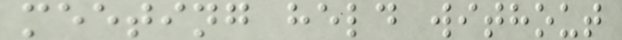meeting held without
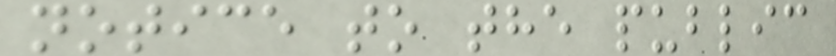notice to the public
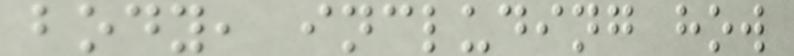body, including how
